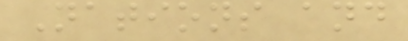Nations and
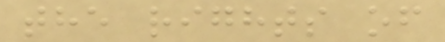the rights of
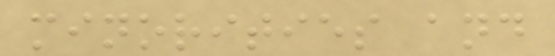minorities and
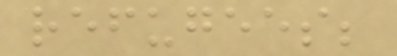refugees;
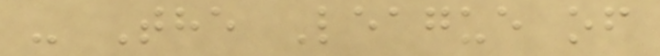- The League of
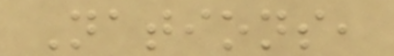Nations,
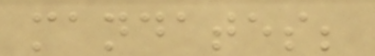mandates;
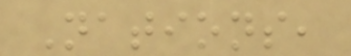Nations,
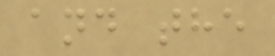and the
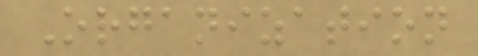Organization
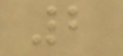2
